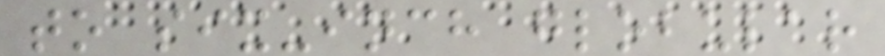to six-inch globular
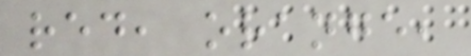red, orange,
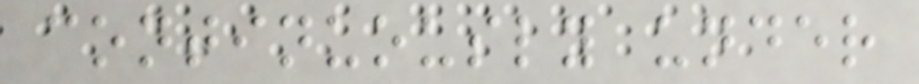continuously under
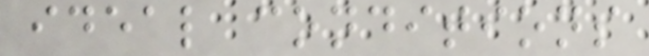ideal conditions
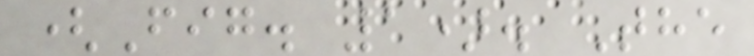(Fig. 1). The
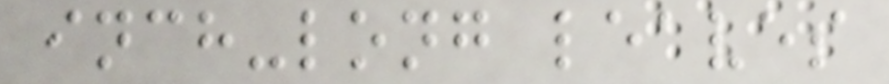inch-long leaves
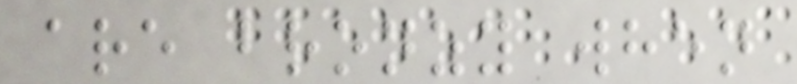are bronzy when
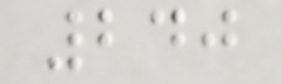240
